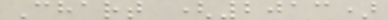Chart (2013)
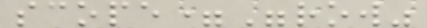scope="row"
